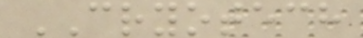CRYOTECH
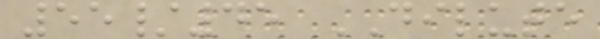55/45 DILUTE
